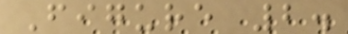Figure 2.
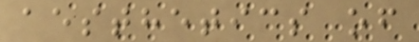aesthetics of
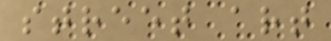street art
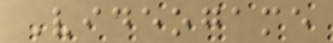Videogame
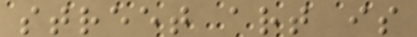street art is
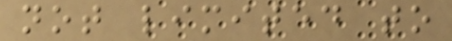not limited to
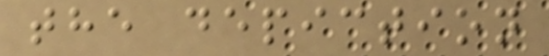the depiction
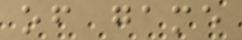of game
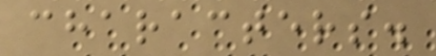characters.
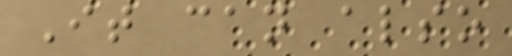It can also
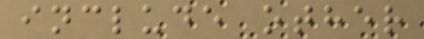include other
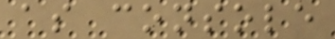as console
